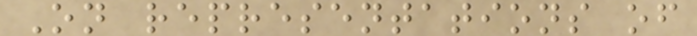On representations of
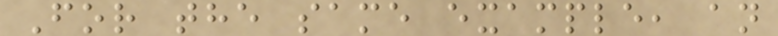For the same example, an
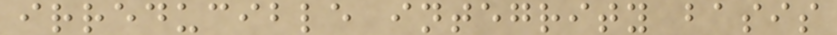irreducible integrity basis
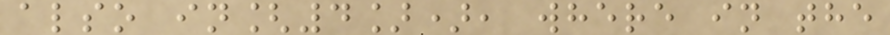also in[4]), where in the
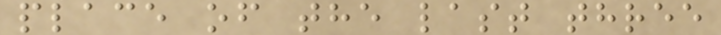place of the last three
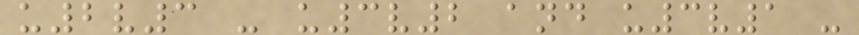u2v3 - u3v2 and u3v1 -
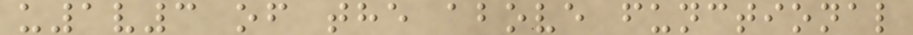u1v3 of the above functional
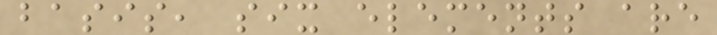basis, six elements are
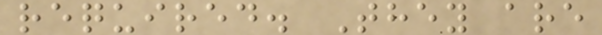required. They are
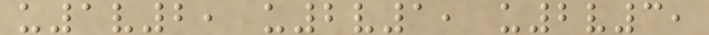u1v2, u2v1, u2v3,
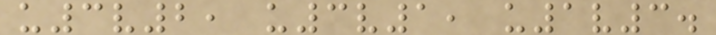u3v2, u3v1, u1v3.
